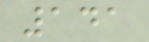141
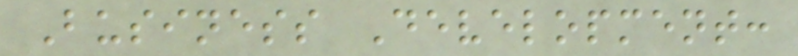Business Development:
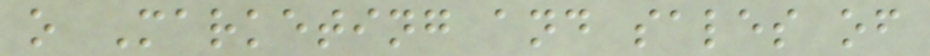o Marketing and sales of
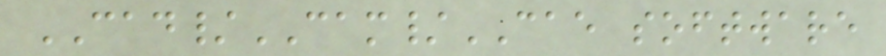CAD/CAM/CAE software
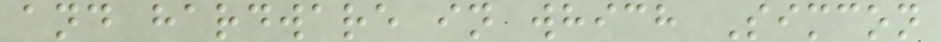and hardware in which Simcon
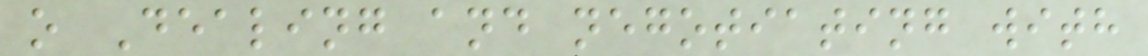o Dealing and negotiating with
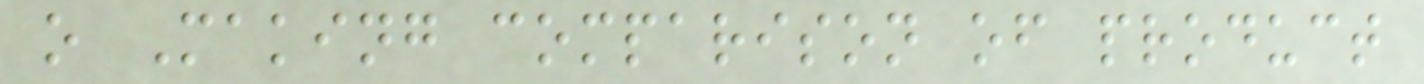o Making comparison of product
